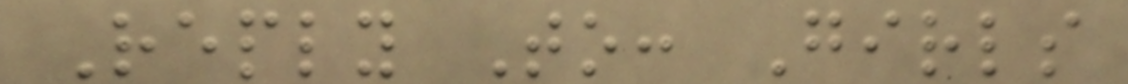Reply To: Girls
